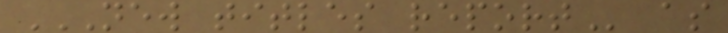NEW TITLES REPORT as
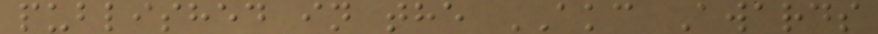published in the AKC Awards
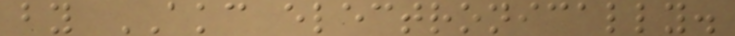by AKC electronically.
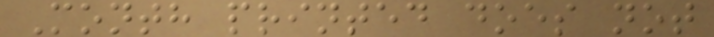Month printed does not
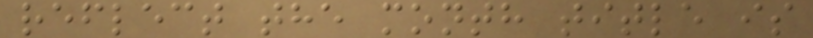reflect the month title is
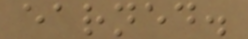earned.
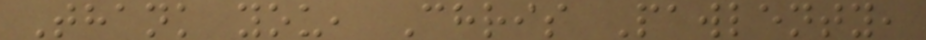Thank you, Chris Pawlenty,
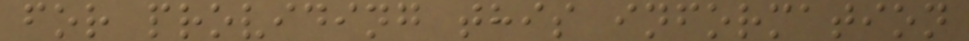for providing this information
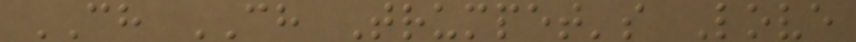CH CH Trumpet's Love
